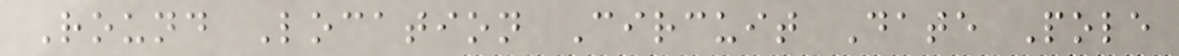Round Location Circuit Date Pole
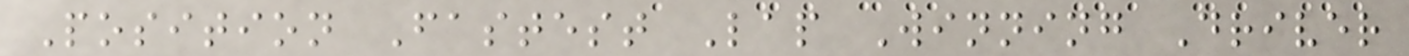Position Fastest Lap Winning Driver
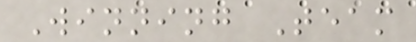Winning Team
